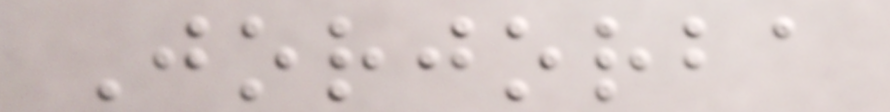Jorjorba
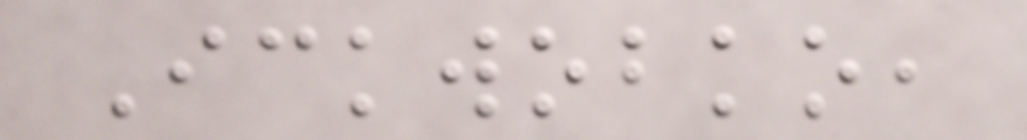Ickwobko,
